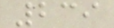239
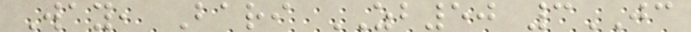Way, Bari ZB50 3JC
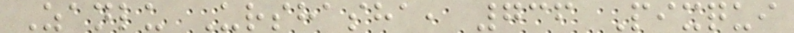Zanlu Urshasha, 736 Pixqui
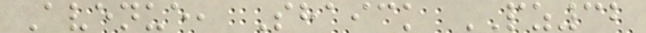Avenue, Shaick PZ32
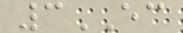3EC
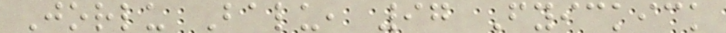Jorlu Balu, 97 Fyickick
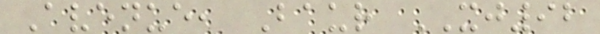Avenue, Baur XJ92
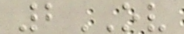2OV
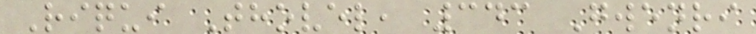Riqui Thovel, 343 Gwenri
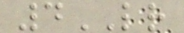4LR
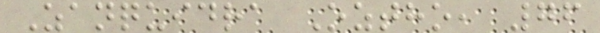Zanquidra Oztho, 76
